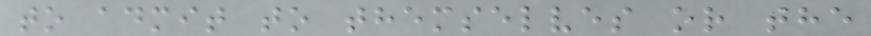to admit to themselves or the
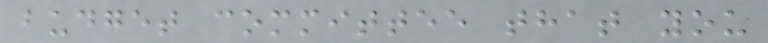budget committee that you
